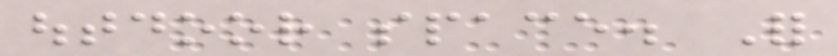outdoor space. For
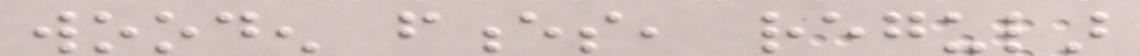wooden fences, regular
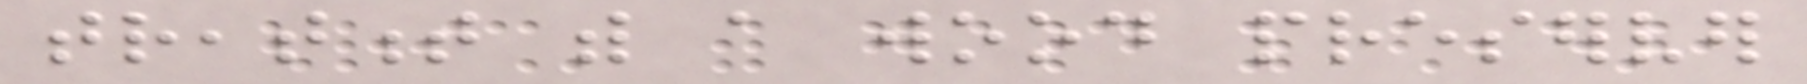treatment with a wood preserver
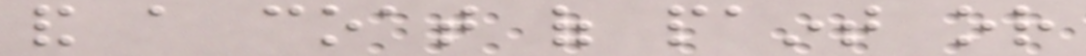and a coat of paint or
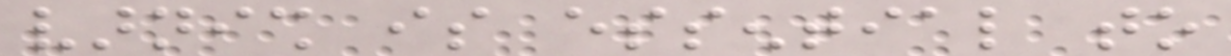varnish is essential to
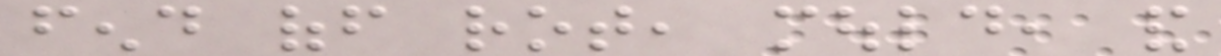fend off rot, mould, and
